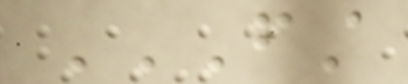FIRST
